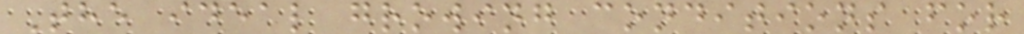The ideal growing conditions for
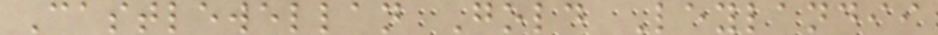Castlewellan Gold Leylandii
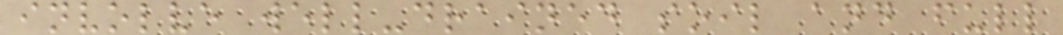involve well-drained soil and full
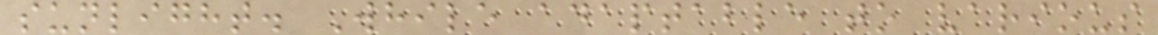sunlight. While adaptable to various
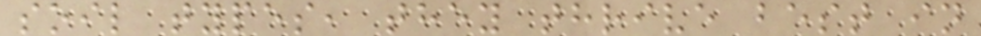soil types, they thrive best in
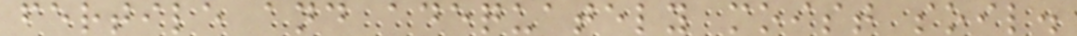fertile and adequately moist soil.
